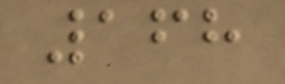168
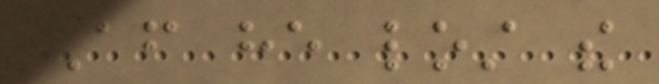After he lost the
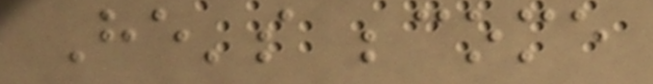He's become
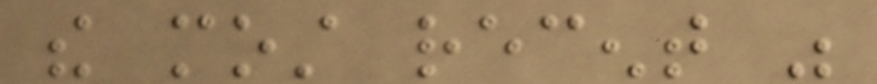the most recent was
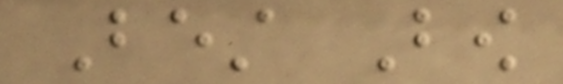Best Bow
